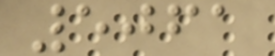5061
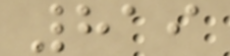819
